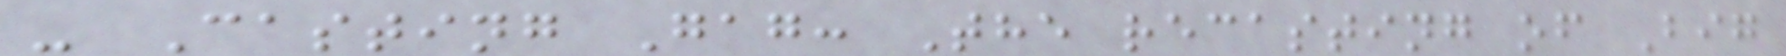- Casting Gag: The recasting of Big
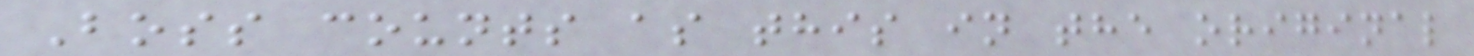Boss counts as this in the original
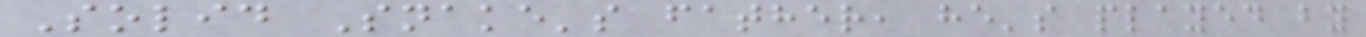Solid Snake's father, he's played by
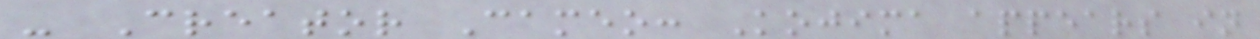- Creator Cameo: Kojima appears in
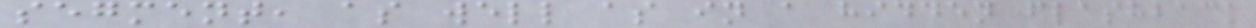segment, as well as in a hidden flashback
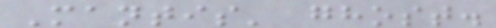Mantis' ghost.
